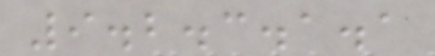9.2.3.1.1
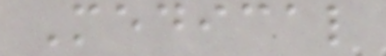Medical
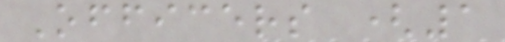Officers (1
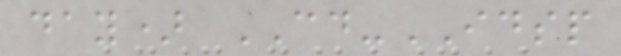day) CD-IDSP
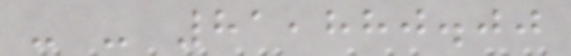- - 81,880.00
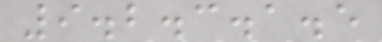9.2.3.1.5
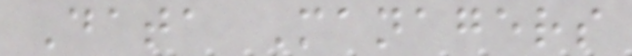Data Managers
